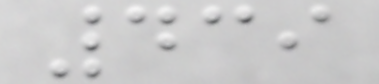439
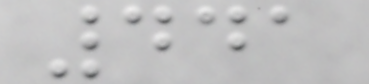441
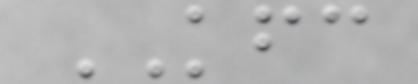KFC
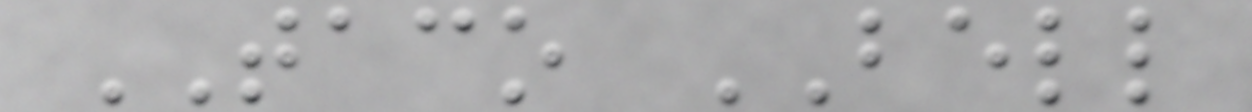TACO BELL
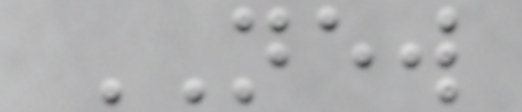NEW
